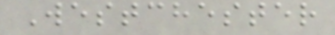Westchester
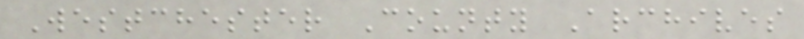Westchester County Archives
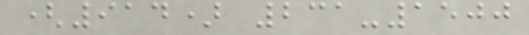(914) 231-1500
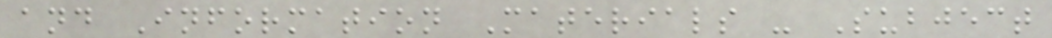and Information Materials - Subject
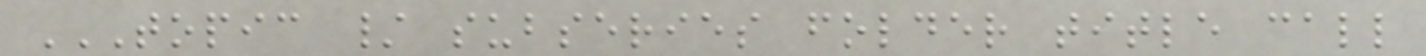TOPIC / SUBSERIES FOLDER TITLE CALL
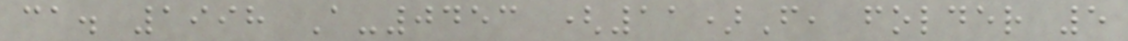ca. 1998 A-0453 (11)F, folder 5
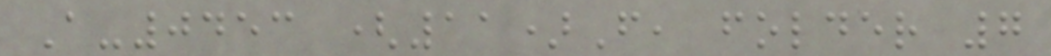A-0453 (11)F, folder 7
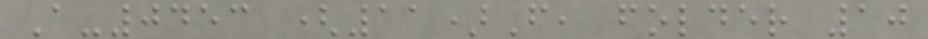A-0453 (11)F, folder 10
